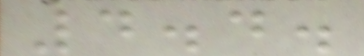4.4.
